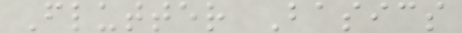Flutter Basics
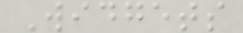Widgets
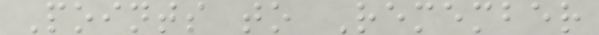Points to Remember
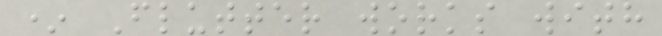* Flutter works with
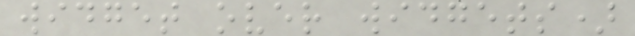widget over widgets)
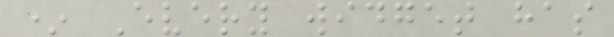* Every widget has
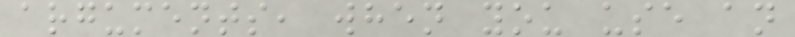arguments, when you use an
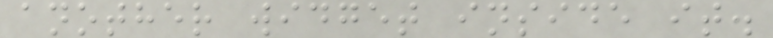another widget inside it.
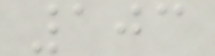103
